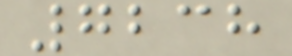7238
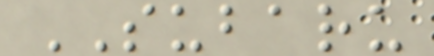SUBARU
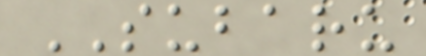SUBARU
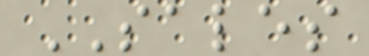SALES
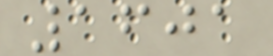1601
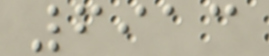6913
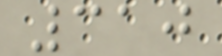310
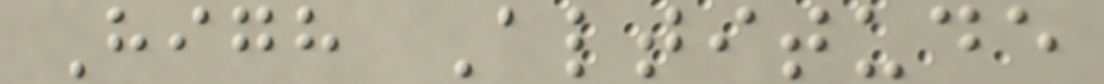High Altitude
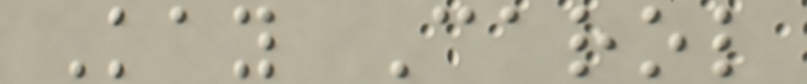Kay Carol
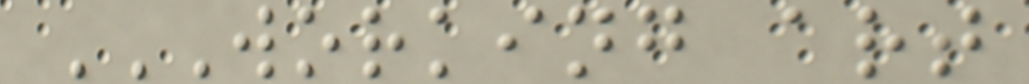WORKING ART
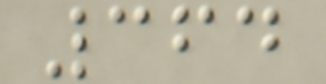364
